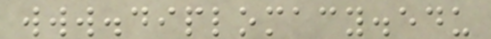www.diplomacy.edu
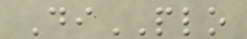DiPLO
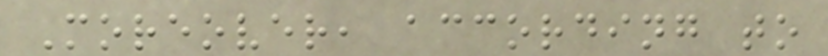Moreover, according to
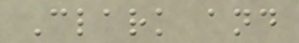Clark and
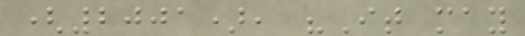(2001), "It may
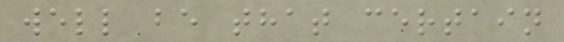well be that certain
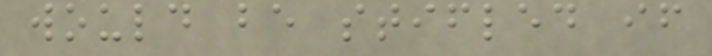would be stifled if
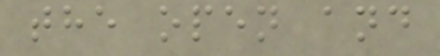the open and
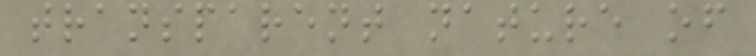transparent nature of
